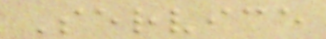Service
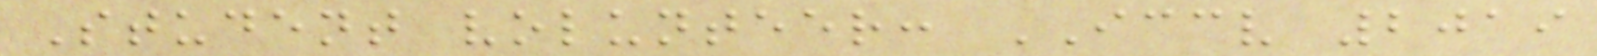Student volunteer: ICCV 2019
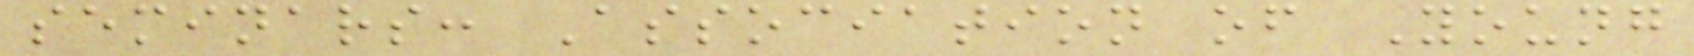seminars: Association of Young
